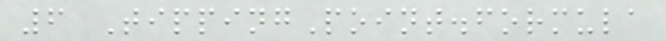6 TippingPoint.formula
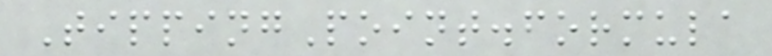TippingPoint.formula
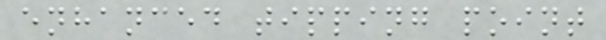enhanced tipping point
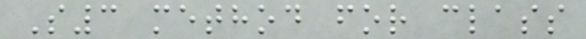S3 method for class
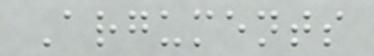Arguments
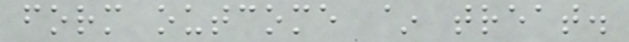form outcome ~ treat.
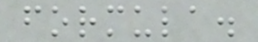formula.
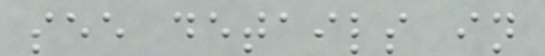see details in
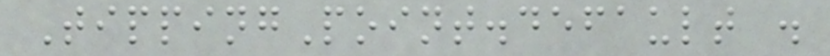TippingPoint.default .
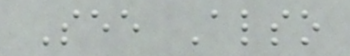See Also
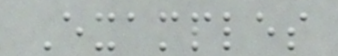Examples
